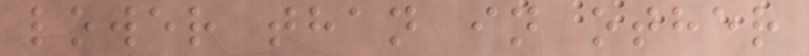lower than in other
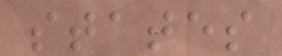states
